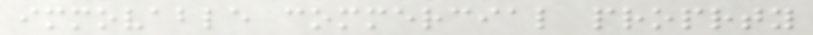immovable commercial proprty
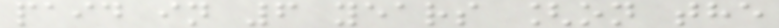paid in 6 years [on the
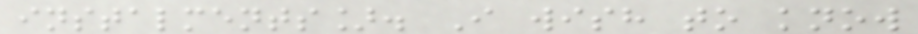instalments]. I wish to know
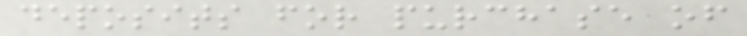deposits for purchase of
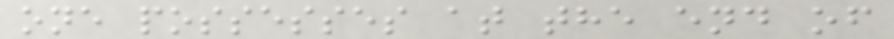one possesses at the end of
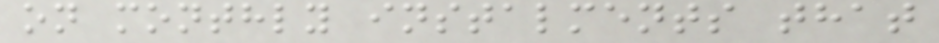on monthly instalments that
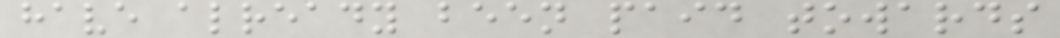have already been paid towards
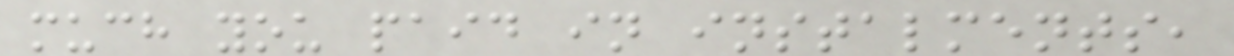much you paid in instalments,
